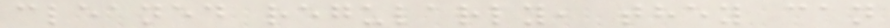cleaned regularly, they can
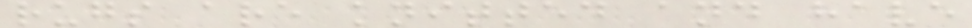rugs are knitted and have
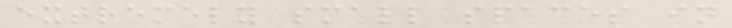extremely small spaces in
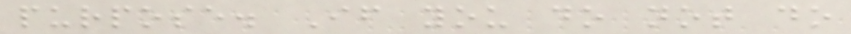purpose. If you do not do
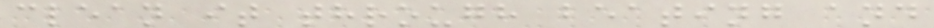clean it through beating and
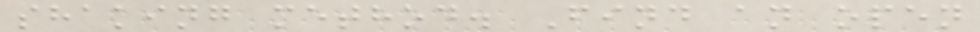shaking method. Find an open
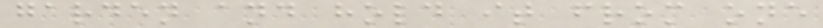garden and hold it from one
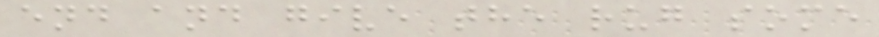end and give the rug some
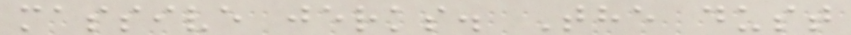massive jerks. The dust
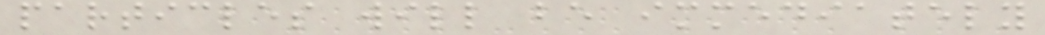particles will be immediately
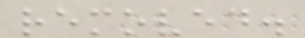removed.
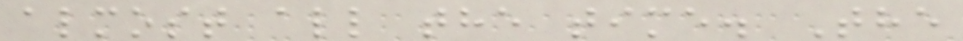almost all the time. The
